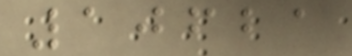10621
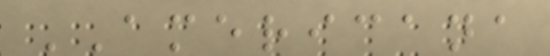AMERICANA
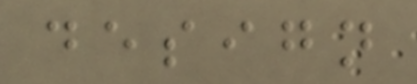design
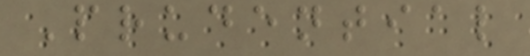Prudential
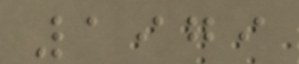1979
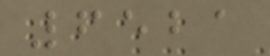6521
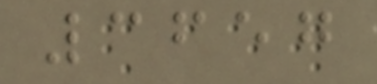3657
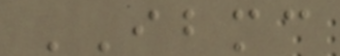IBMC
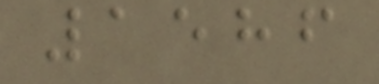1586
